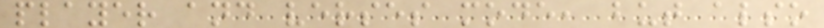player and verses mode, but also
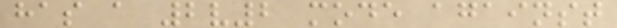has a 2v2 mode against
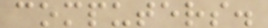computers.
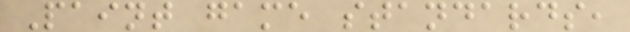Paint game standards,
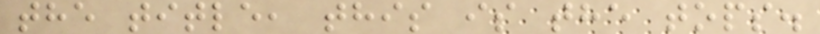the title, this is the tops.
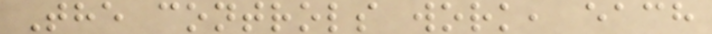The controls work, each
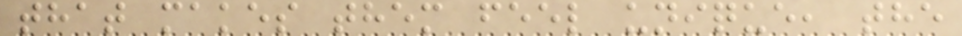that makes them feel unique, the
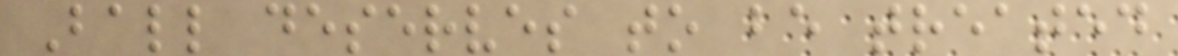Ball deserves to be treated
